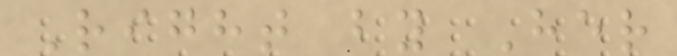Right by Her
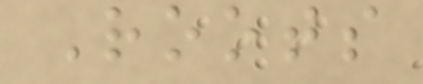Roots
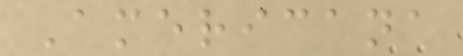Americana
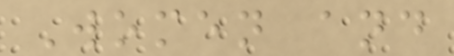Women and
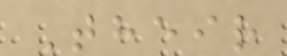Their
